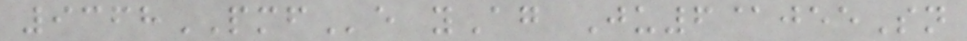9368PMFe yAg Ju6@jeeSn
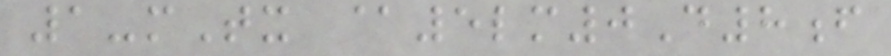1-mTx @5lm0D8f
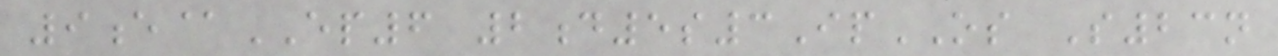9e@EP6 2d5s3IpOS S23n
